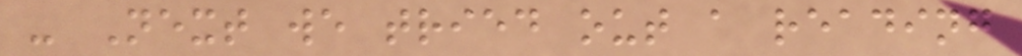- Next we tried out a reading
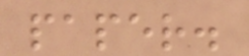paper.
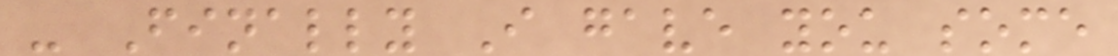- Finally I gave you some
